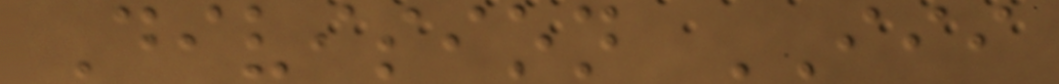Division III
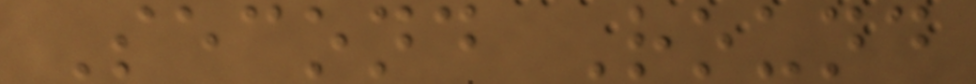Second Round
